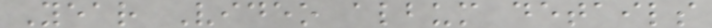Year Video album details
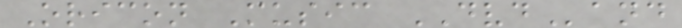Oricon Music DVDand
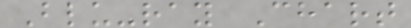Blu-ray Chart
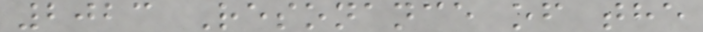2023 Resonance of the
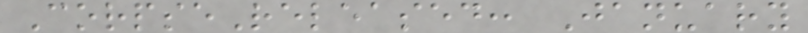CorpseReleased: January
